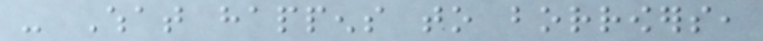- What happens to borrowers,
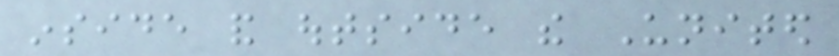inside and outside the United
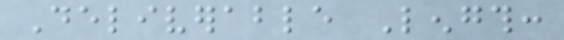Deliverable Length:
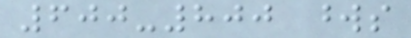600-800 words
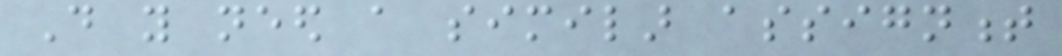Do you need a similar assignment
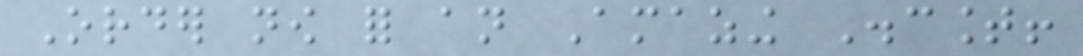Order now for an Amazing Discount!
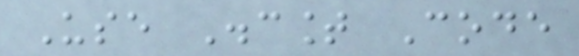Use Discount Code
